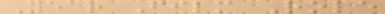Year Film Role
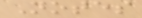Notes
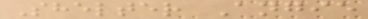Shelter Angie
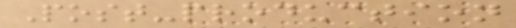Post-production
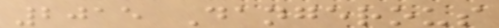2015 Dangerous
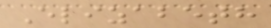Elizabeth
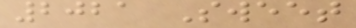2021 Sweet
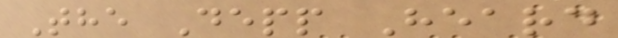The Depp Heard
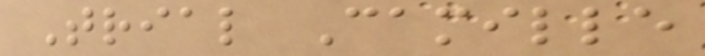Trial Camille
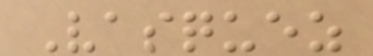Vasquez
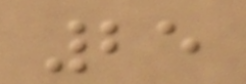25
